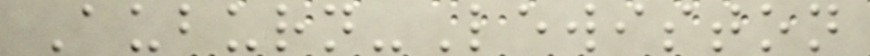Auburn-Lewiston
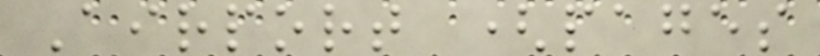Airport (pages
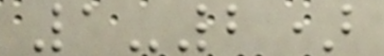1-2)
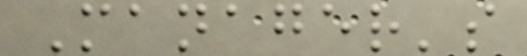Manager's
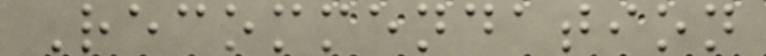Recommendation
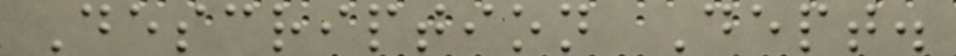Description Dept.
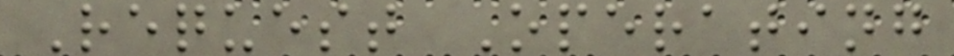Request Operating
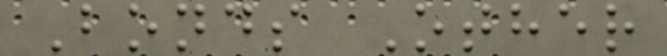Bonds Other
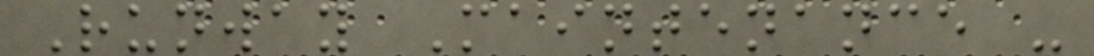Runway Maintenance -
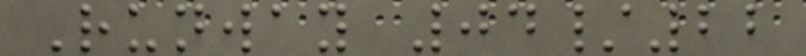Runway 04/22
